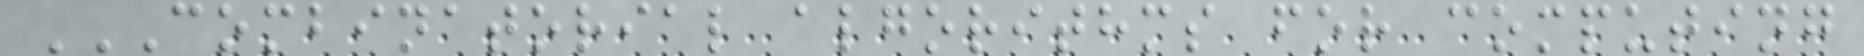COMBINATORIAL ALGORITHMS FOR COMPUTING
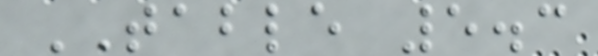TABLE 5.3
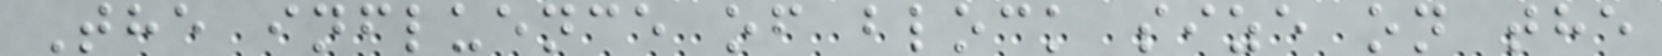The influence of block size on the
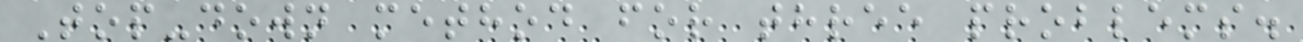Top-down method for three problems.
